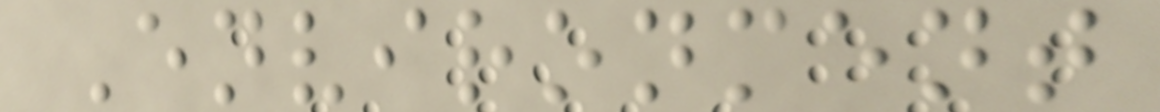Environment
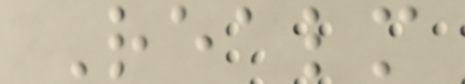Realm
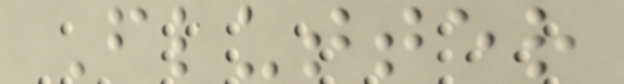Flutter
